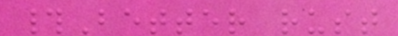#Better rust
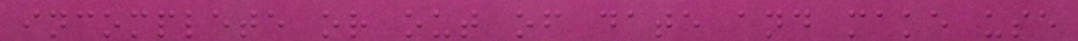incomplete or out of date and make use
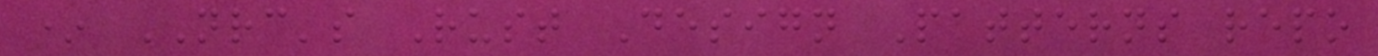* NRC's Rust Design Patterns repo
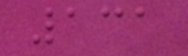131
